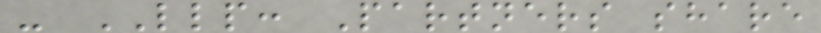- LLP: Partners share
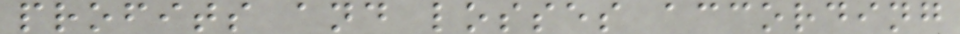profits and losses according
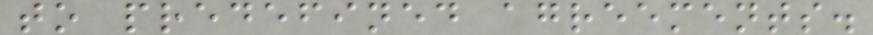to predefined agreements.
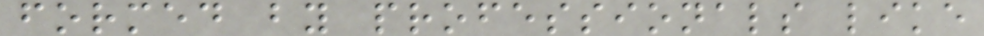formed by professionals like
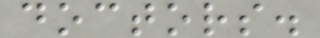doctors.
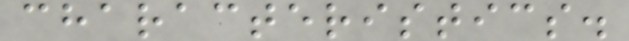characteristics.
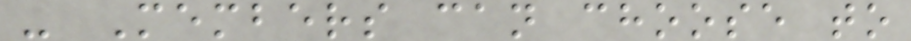- Members can choose to
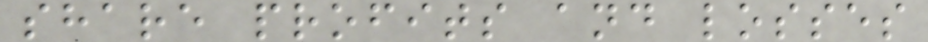share profits and losses
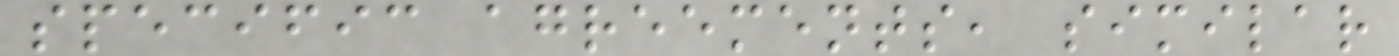specific agreements, similar
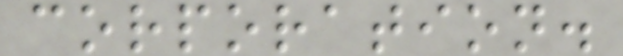corporation.
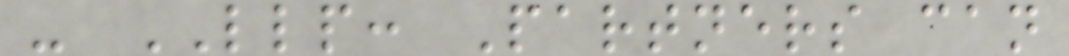- LLP: Partners can
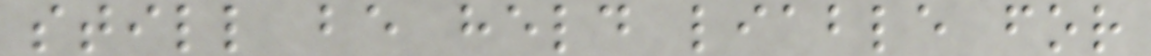still be held liable for
